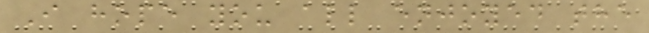I hope you all enjoyed the
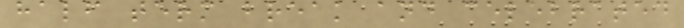half term break and celebrated
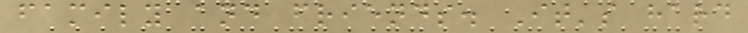family and friends. It's hard
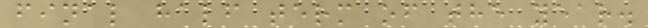final half term of the year.
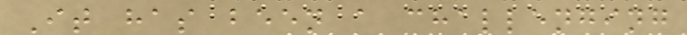It has been a challenging
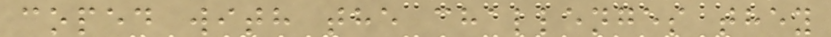coped with the challenges they
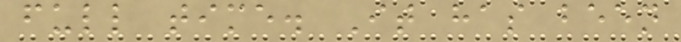full time. It has been
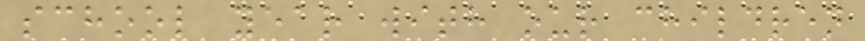school year with our children
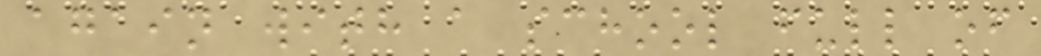again with a school full of
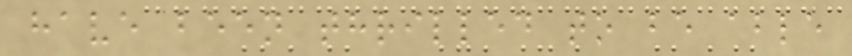have been thrilled to be able
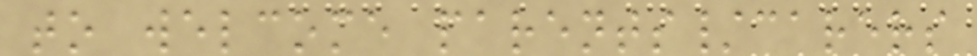to welcome parents/carers
